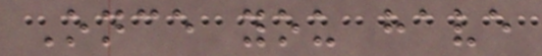Once you have
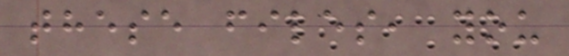these files, you
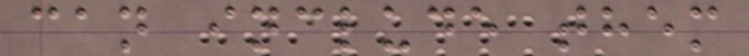can include them
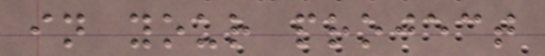in your project
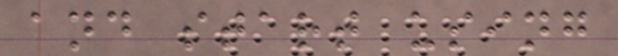and start using
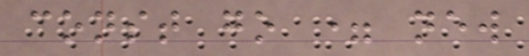const go = new
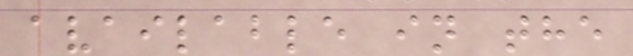available in the
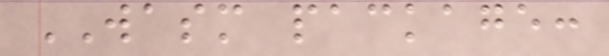WASM package:
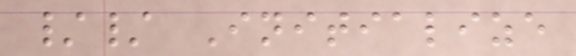// Initialize
